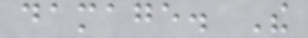damage. The
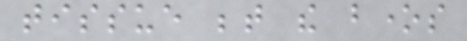tissue between the bones
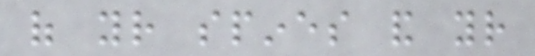of your spines and your
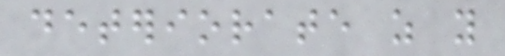deteriorate as you
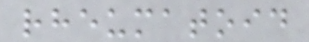rheumatoid
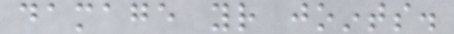damage your joints.
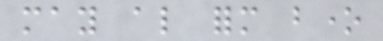may also form bone
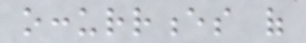occurrences of
